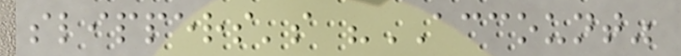slippers's "ACCOUNT"
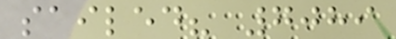sailed? 7089
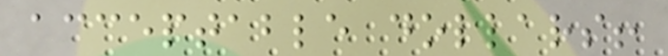acceptable dollars!
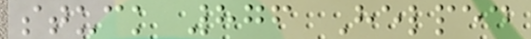stuck 876 Helped
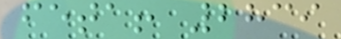feta! 2839
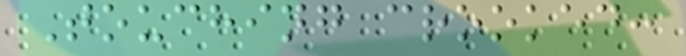Touching crooked:
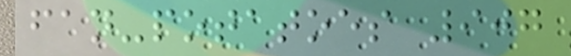fan-potatoes 907
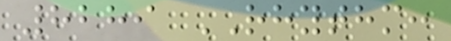8289 RHYTHM:
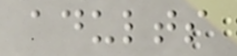adults
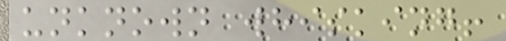unknown whisking!
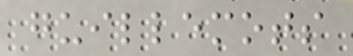guillemots
